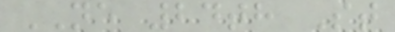NE 24th St
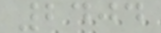2404
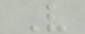V
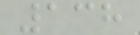138
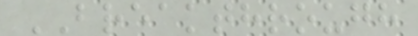BREAKTHROUGH
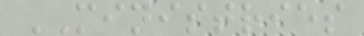MINISTRIES
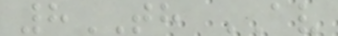8TH AV
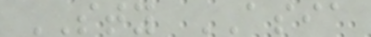STY ASIA
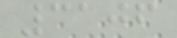3106
